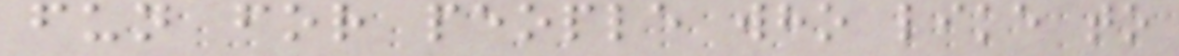fun for people who like to
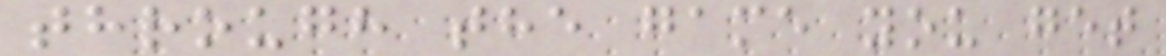through the game you get
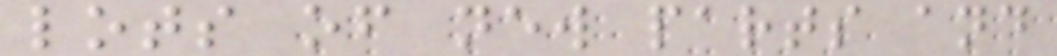lots of new parts and
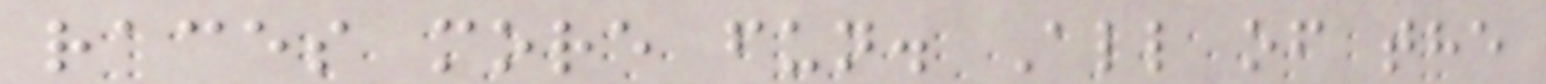races more fun. All of the
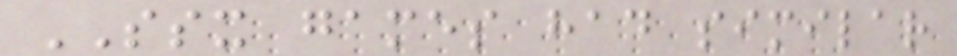SSX games had similar
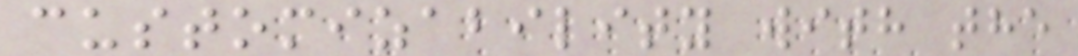customizability with the
